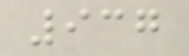937
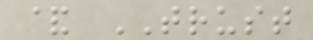& TRUST
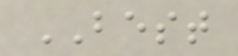BEST
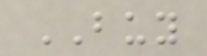BUY
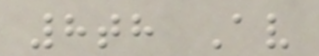8th Av
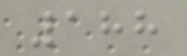188
